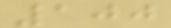100
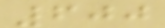600
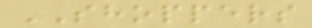SHOPPERS
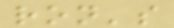ron's
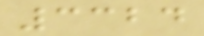3324
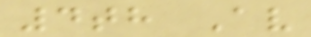4th Av
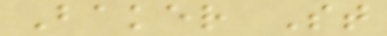Baker St
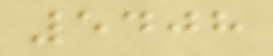5408
